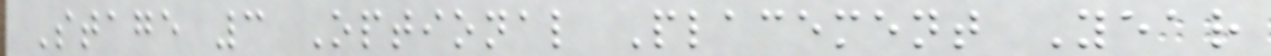Stage 3 Optional Placement Year
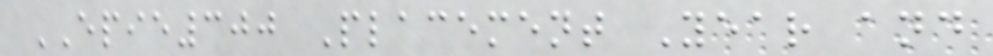EPIE300 Placement Year and
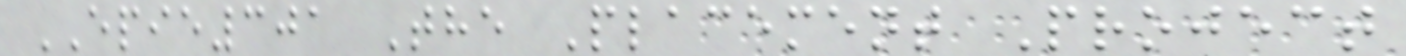EPIE301 The Placement Project
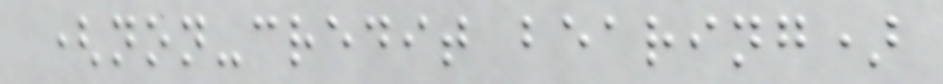(non-credit bearing)
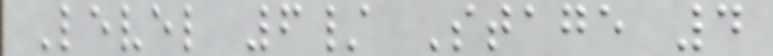Level 6/ Stage 4
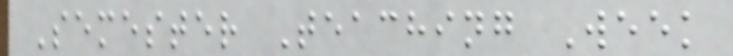Semester Teaching Week
